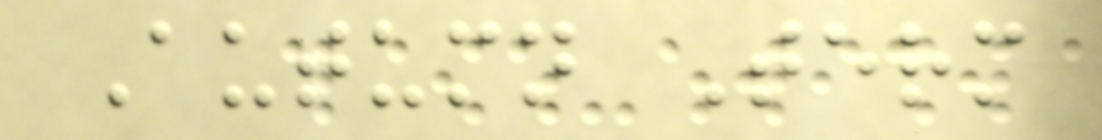Autumn Term
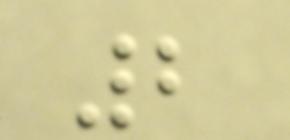2
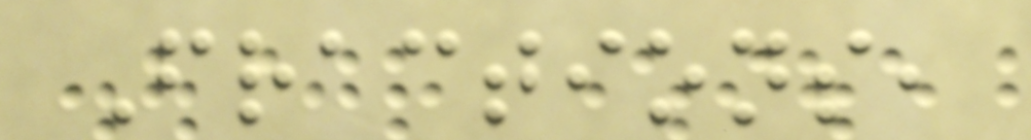Fractions,
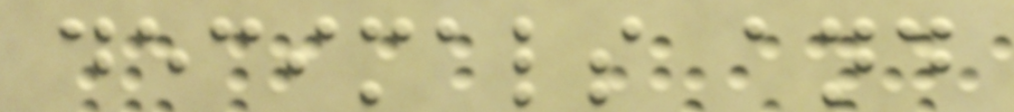decimals and
